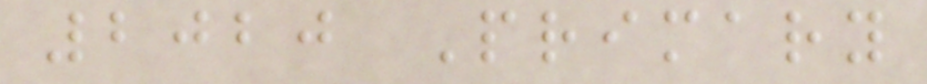2020 Primary
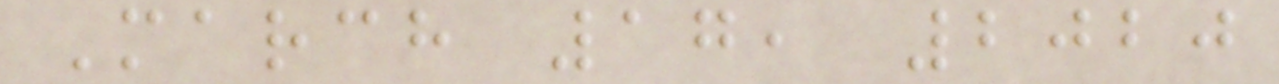March 17, 2020
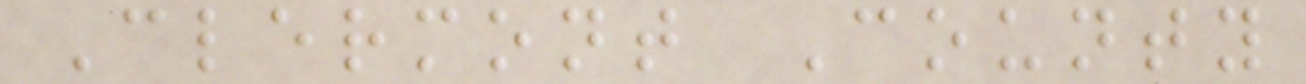Clermont County
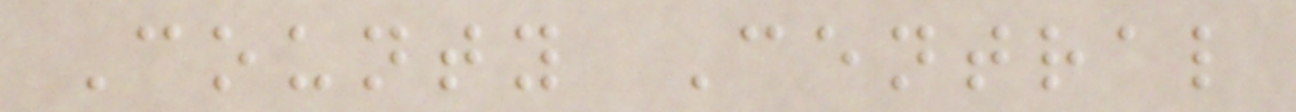County Central
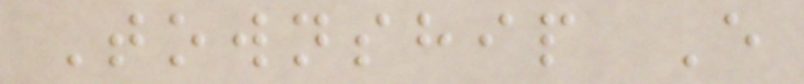Township E
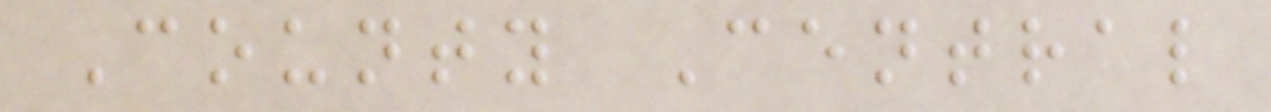County Central
